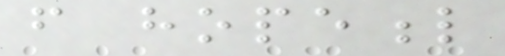from hopeful
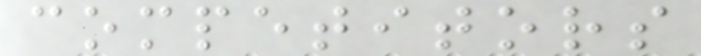competitors
